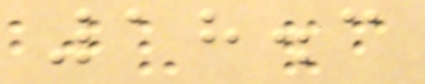18.3
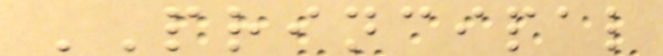PRINCIPAL
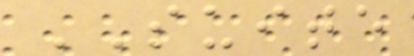SUITE
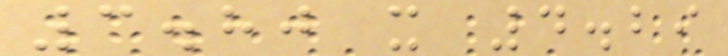3.80 x 4.29
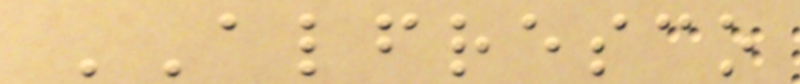ALFRESCO
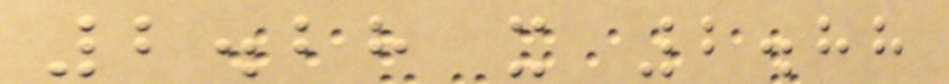2.28 x 2.88
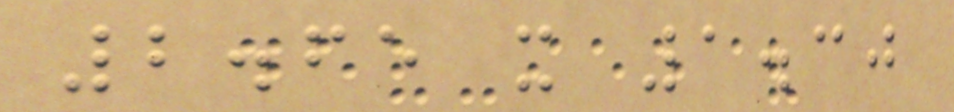2.65 x 1.30
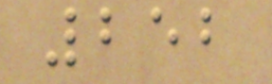252
